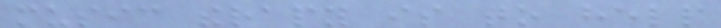music therapy is to help
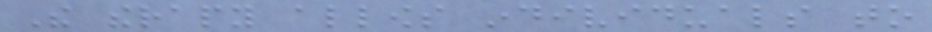The therapy allows individuals to
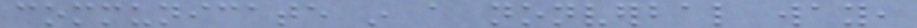communicate in a nonverbal way,
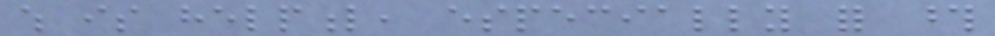which is helpful, especially for those
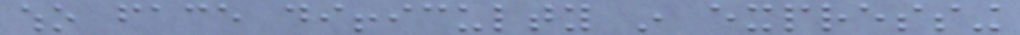who face difficulty in expressing
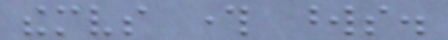themselves through words.
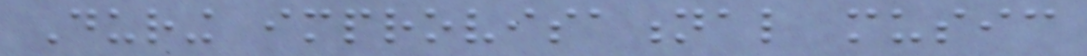During improvisational music
